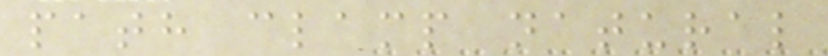path clamp natural
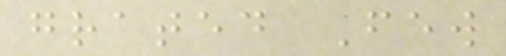grated Few
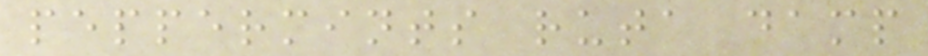peppermints ruta damp
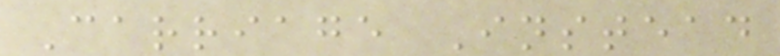Carriage Instead
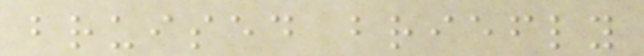bruised briefly
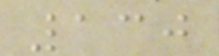130
